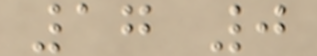17 0
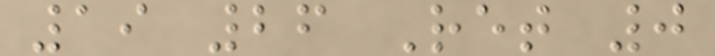19 26 Ret 0
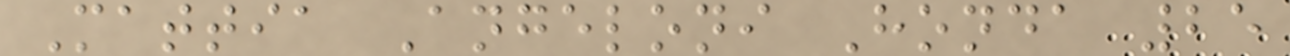Mattia Angeloni Honda 25
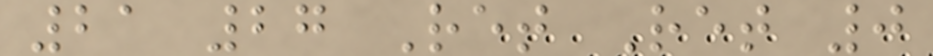21 27 Ret Ret 0
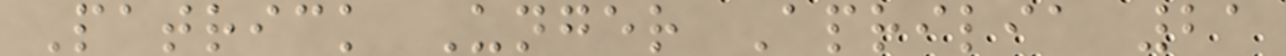Patrick Unger Aprilia 21
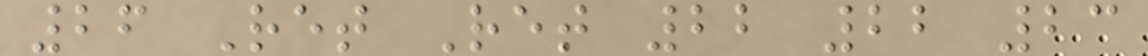26 Ret Ret 22 22 23
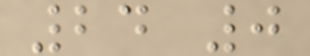24 0
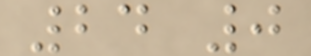24 0
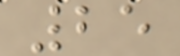25
